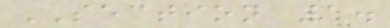SECTION 1.
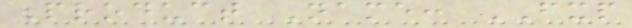Product Name: FXP
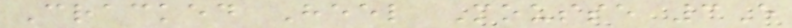Cracked Heel Mousse 3E
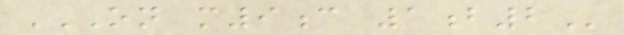ON M9C 1B2
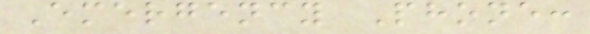Emergency Phone:
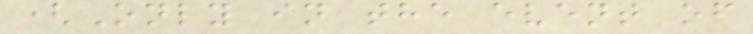(Only in the event of
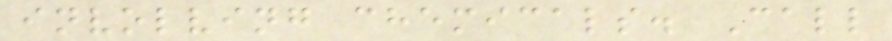involving chemicals. Call
